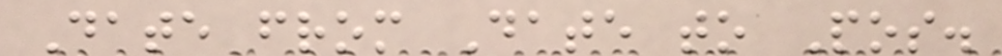Date from Date to Pos.
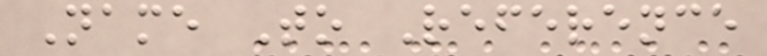Name To Reference
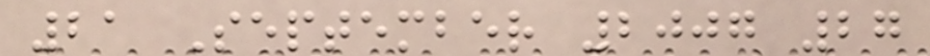21 September 2007 27
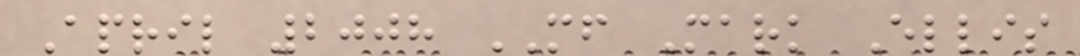April 2008 MF Mark Ellis
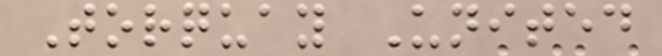Torquay United
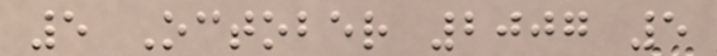5 October 2007 5
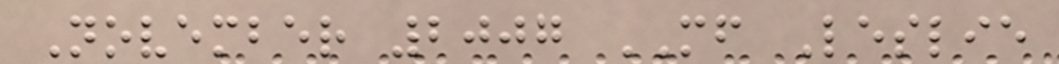November 2007 MF Leslie
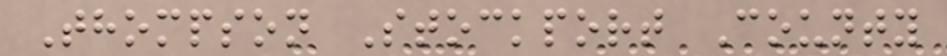Thompson Stockport County
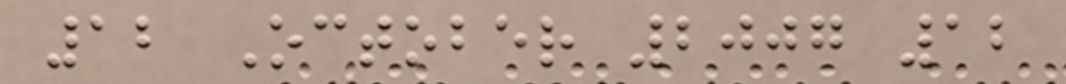12 October 2007 12
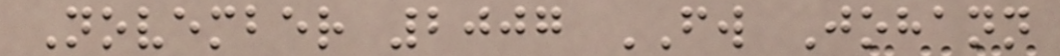November 2007 FW Johann
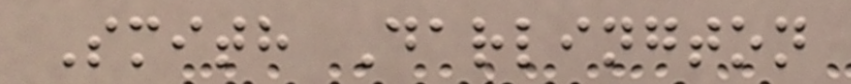Smith Darlington
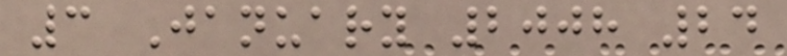3 January 2008 24
